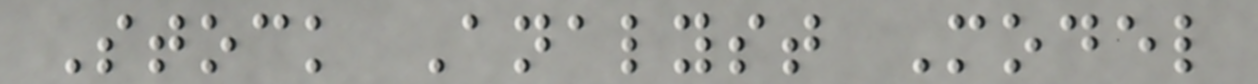Stock Analyst Model
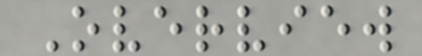Overview
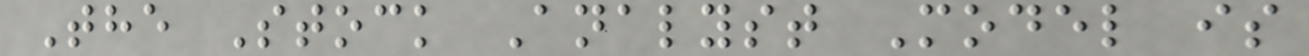The Stock Analyst Model is
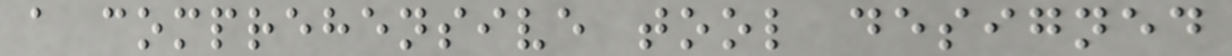a comprehensive tool designed
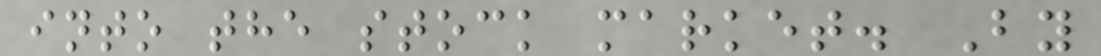into the stock market. By
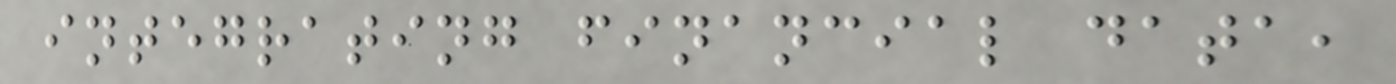integrating financial data,
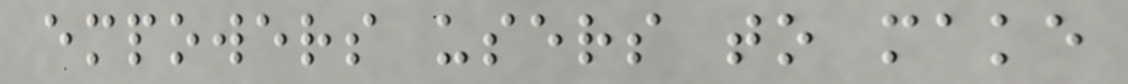empowers users to make
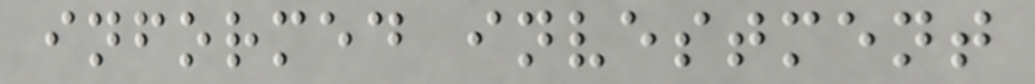informed investment
